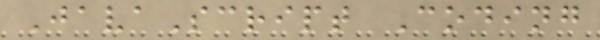JavaScript Coding
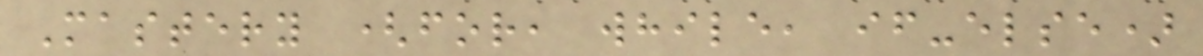Mastery (for, while, if-else)
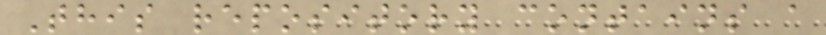This repository contains a
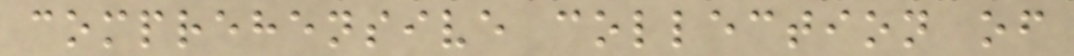comprehensive collection of
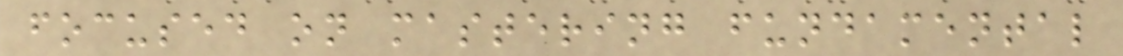focused on mastering fundamental
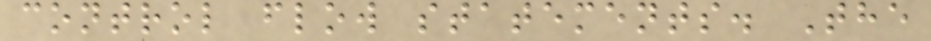control flow statements. The
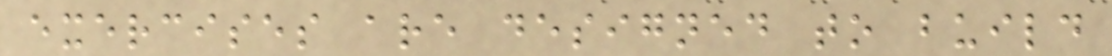exercises are designed to build
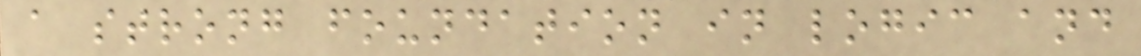a strong foundation in logic and
